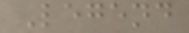Legend
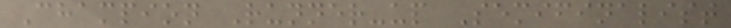Champion Runner-up Semifinalist
